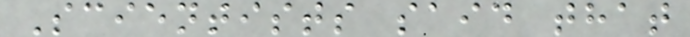Scientists said that
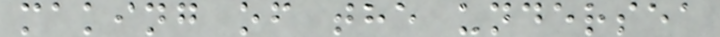making of the undersea
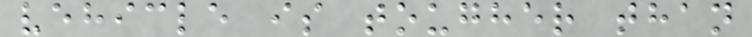vehicle is tougher than
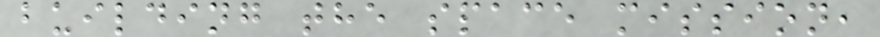building the space mission,
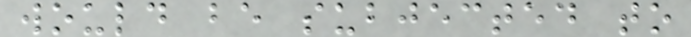would be subjected to
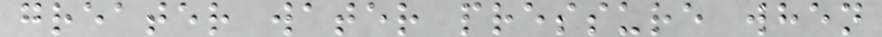greater water pressure when
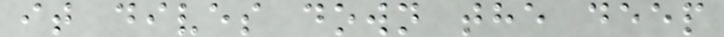it dives down the deep
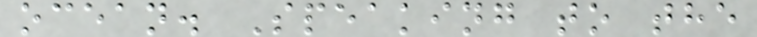ocean. Speaking to the
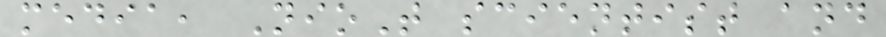media, NioT scientist and
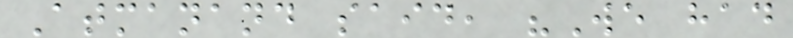Atmanand said, "We had
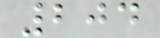204
